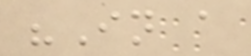"In a
